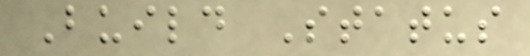Build Status
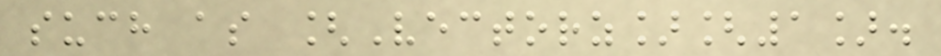such as [Vectorz][1].
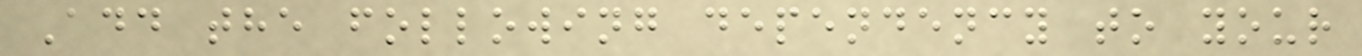Add the following dependency to your
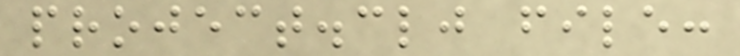project.clj file:
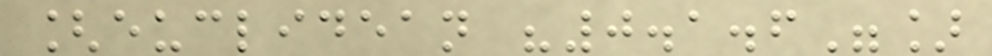[euclidean "0.1.6"]
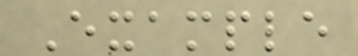Example
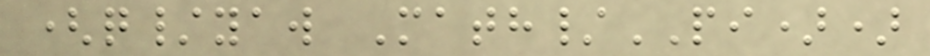(q/yaw Math/PI))
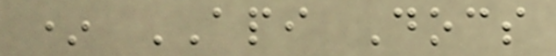* API Docs
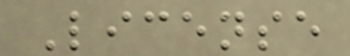License
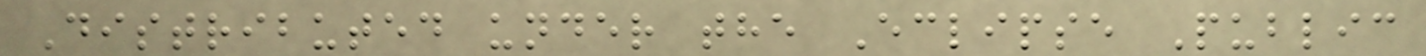Distributed under the Eclipse Public
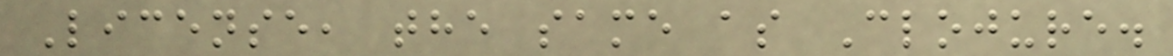License, the same as Clojure.
